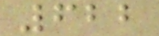622
